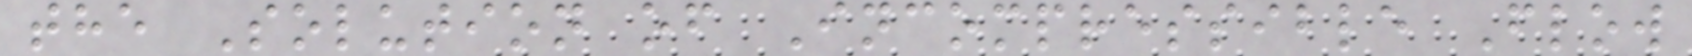the Solution of Incompressible Flow
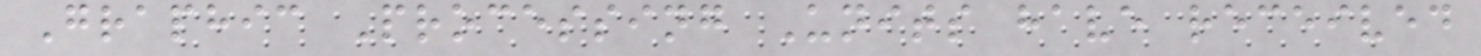Graphic Processing Units have received
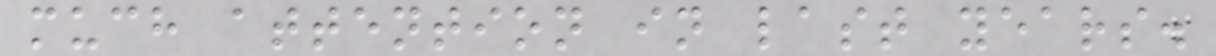much attention in last years.
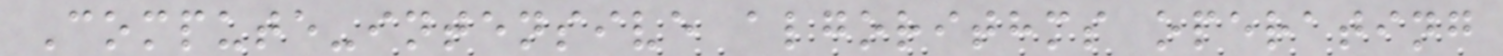Compute-intensive algorithms operating
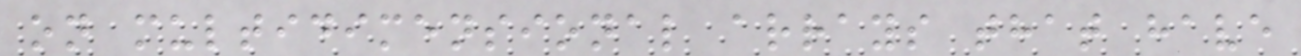on multidimensional arrays that have
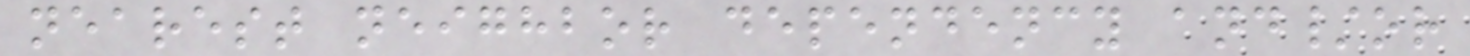nearest neighbor dependency and/or
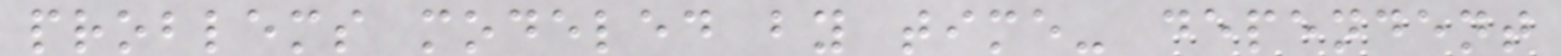problems modeled by time- dependent
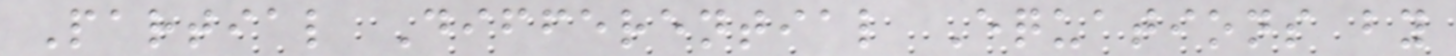Partial Differential Equations by
